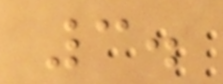3.
